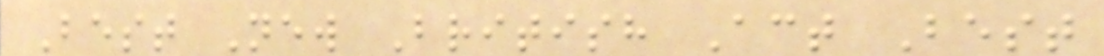Best New British Act Best
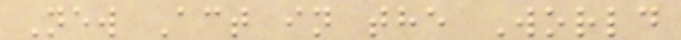New Act in the World
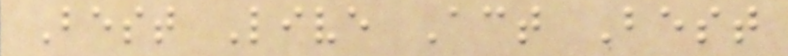Best Live Act Best
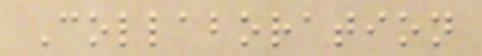Collaboration
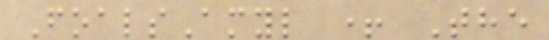FoalsAmyl + The
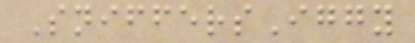SniffersIggy
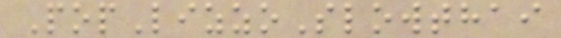PopLizzoSlowthai
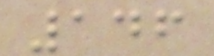146
